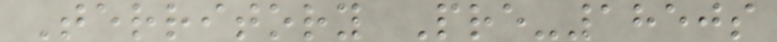Territory Pre-1850s
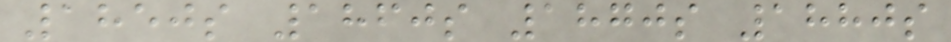1850s 1860s 1870s 1880s
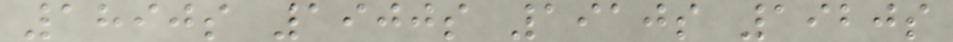1890s 1900s 1910s 1920s
